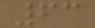63
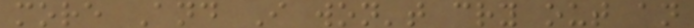more And I won't cry out an
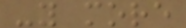-y more
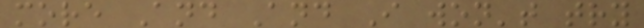more And And I won't try
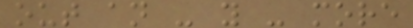out an - y - more
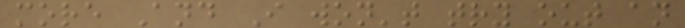more And I won't try out an
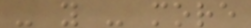- y - more
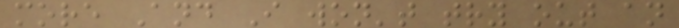more And I won't try out an
